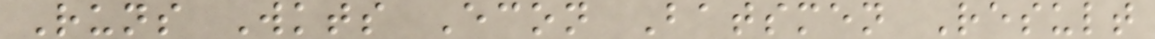Runs Wkts Econ Batsmen Result
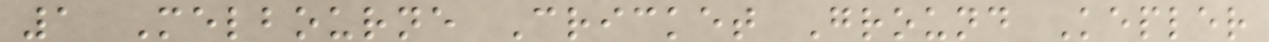1 Melbourne Cricket Ground Kepler
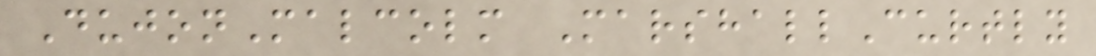DujonMalcolm MarshallCurtly
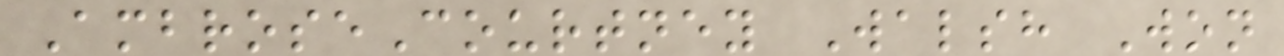AmbroseCourtney Walsh Won
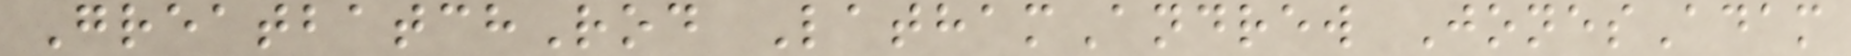GreatbatchRod LathamAndrew JonesAdam
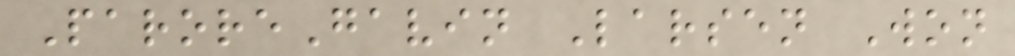ParoreGavin Larsen Won
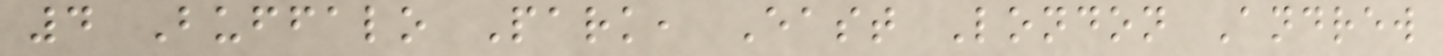4 Buffalo Park, East London Andrew
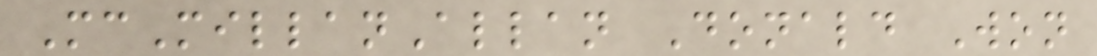McMillanAllan Donald Won
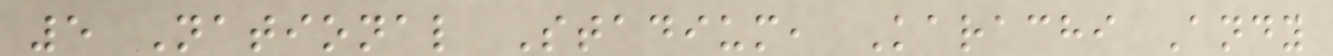5 National Stadium, Karachi Andy
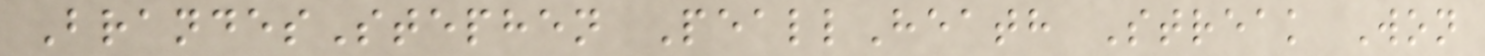BrandesStephen PeallHeath Streak Won
